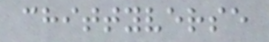chittyverse
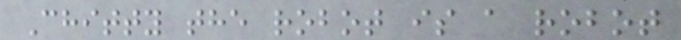Chitty the robot is a robot
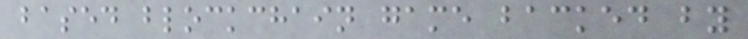based blockchain game backed by
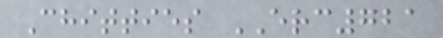Chitties ERC721
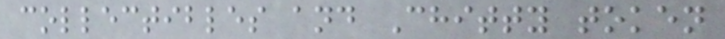collectibles and Chitty token
